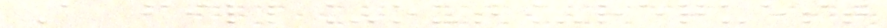A fill_out_request
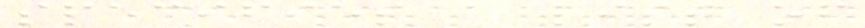specifies a list of
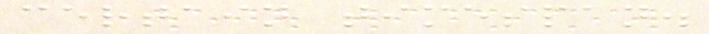certain timespan.
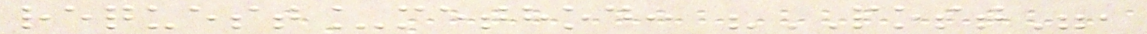request_method: "POST",
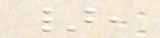},
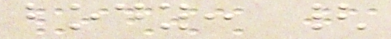body: {
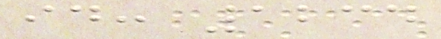id: 1234
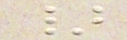}
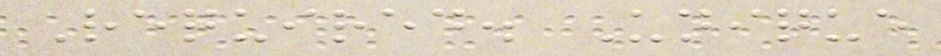Required. Unique
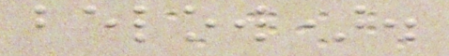below).
